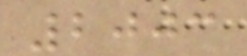2003
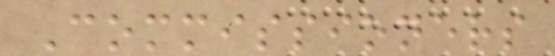Commissioners
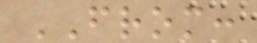FROM:
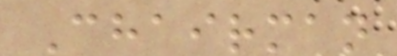Chairman
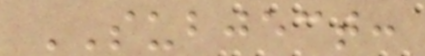SUBJECT:
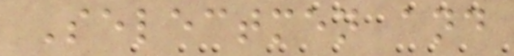Selectmen and
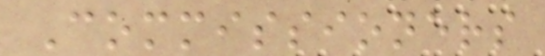Commissioners
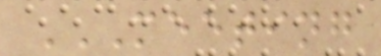MEETING
